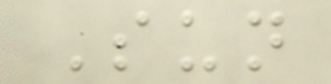Sun
